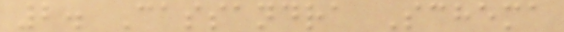2. Cassandra Schema
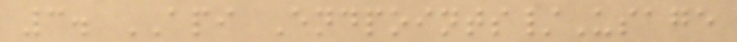3. API Endpoints/Usage
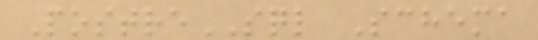PostreSQL Schema
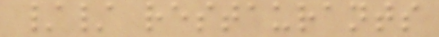// restaurants
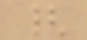{
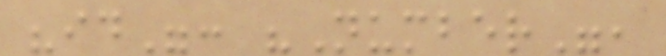"id": "Number",
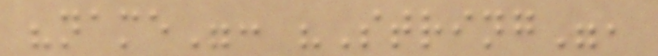"name": "String",
